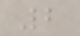2
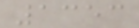1353
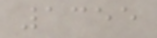1355
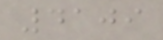4109
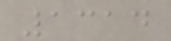1314
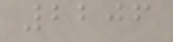2206
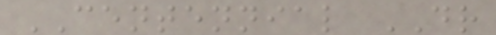CENTENNIAL DR
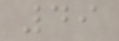49
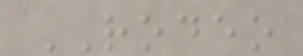RODEO
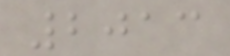2013
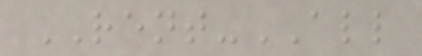RENT-ALL
